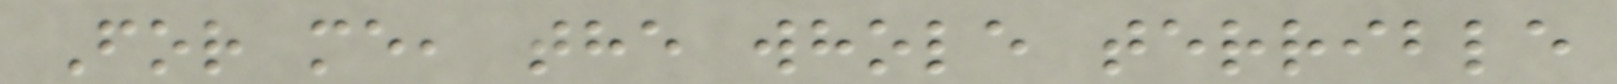For me, the whole terrible
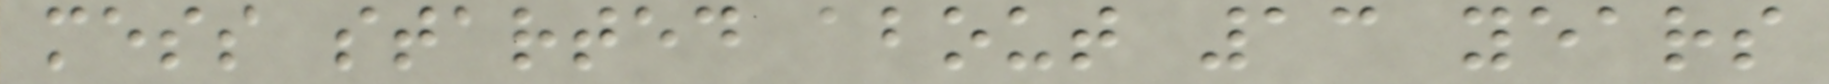mess started about 13 years
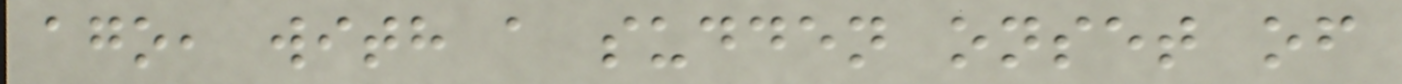ago, with a sudden onset of
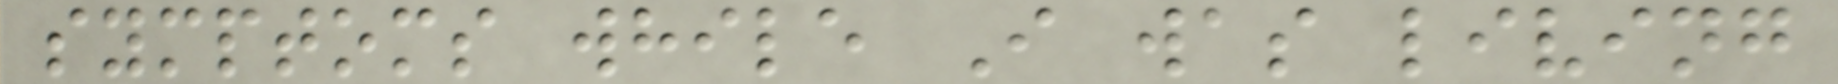symptoms while I was living
